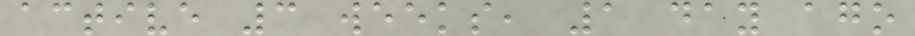active 3 weeks, 1 day ago
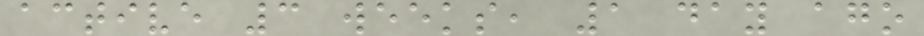active 3 weeks, 1 day ago
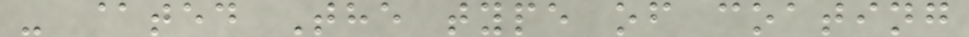- @ted The type of coating
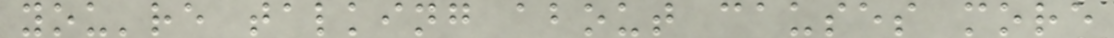you're talking about causes more
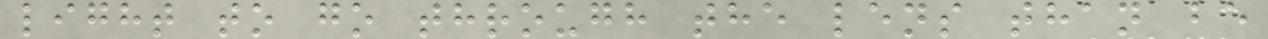light to go through the lens than be
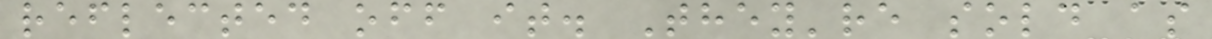reflected off it. They're sold as
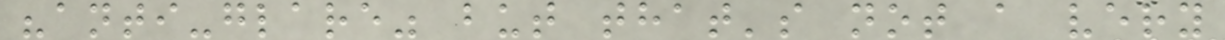"anti-glare" but that's not a very
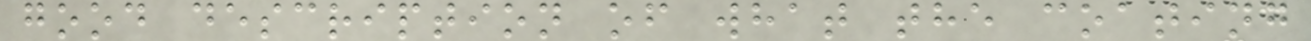good description of what the coating
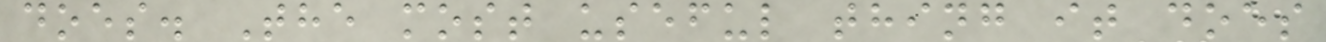does. The most useful thing it does
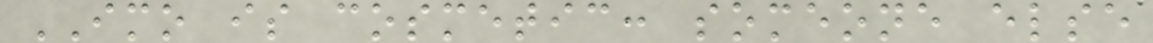IMO is cosmetic: someone else
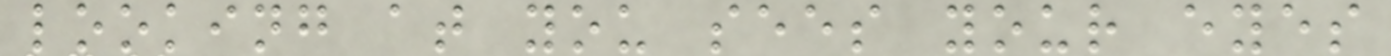looking at you sees your eyes
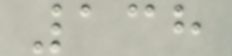138
